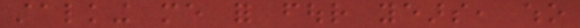stalking me for four years, who
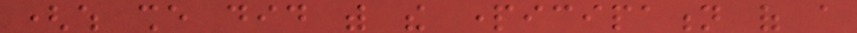(which she did with the participation of a
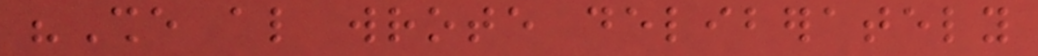"She also wrote deliberately
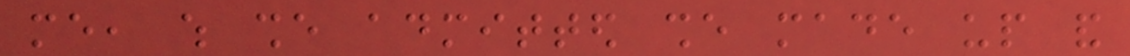me, which she admitted she made up and
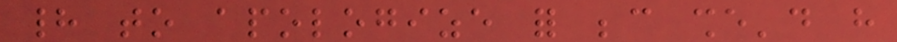had to apologize for because she'd have
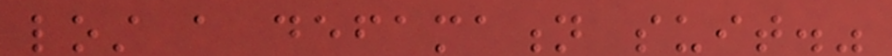lost a defamation suit."
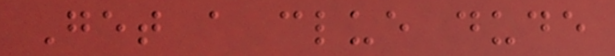Get a clue dude
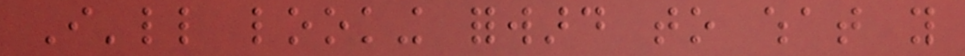I'll looking forward to what you
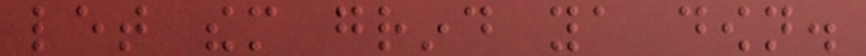let them grind ya down.
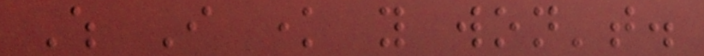Which I know you won't.
